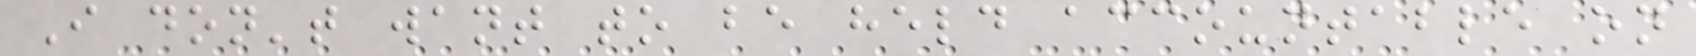I don't want to be held accountable on
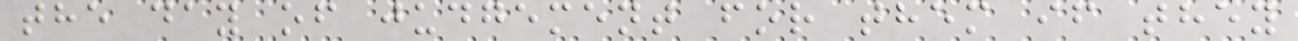the day of judgement for them if they
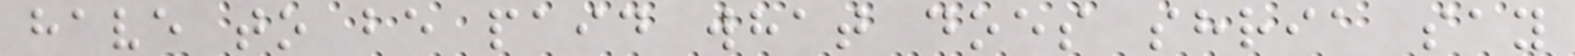have to be paid what does shria say
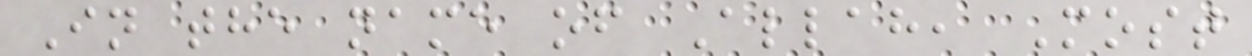In the name of Allah, Most
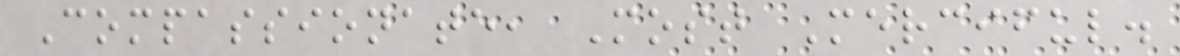Compassionate, Most Merciful.
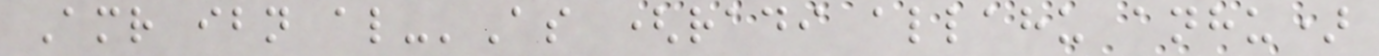Amr ibn al-'As (radi allahu anhu)
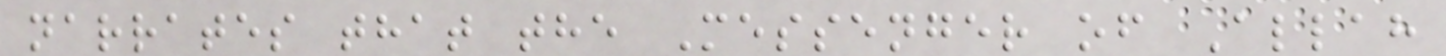narrates that the Messenger of Allah
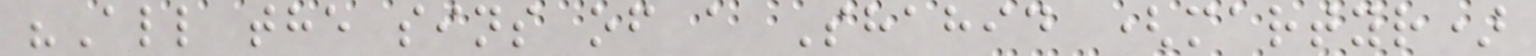"All the sins of a Shahid (martyr)
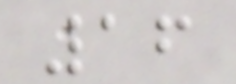16
